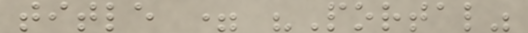title = "Portal"
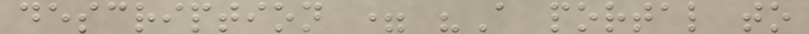description = "A portal to
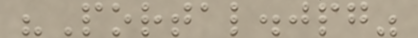"Portal.jpg"
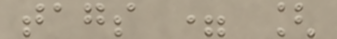tags = [
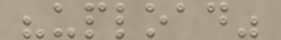"upload"
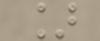]
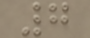7
